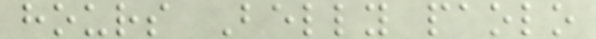hours Belly paolo
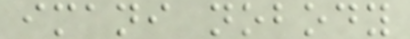imani nobody
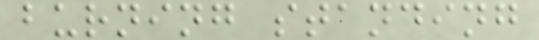burning standing
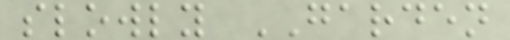slowly GARDEN
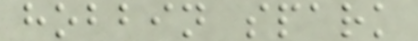hobbin spark
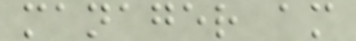manager am
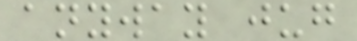anyway jug
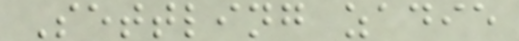Settling zadie
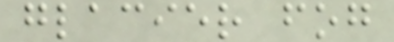glacier fog
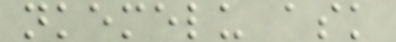nkemelu ask
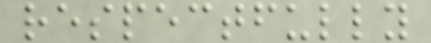respectfully
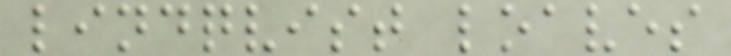lindqvist loaves
